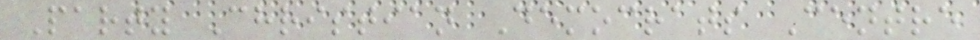Party Christian Democrats Centre
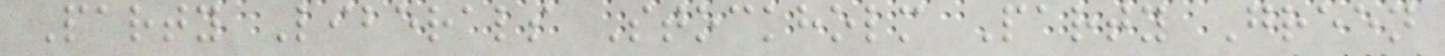Party Liberals Stockholm Party Green
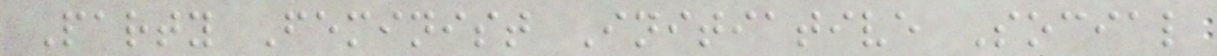Party Feminist Initiative Social
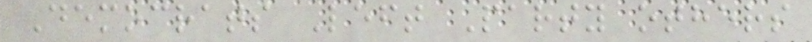Democrats Left Party others
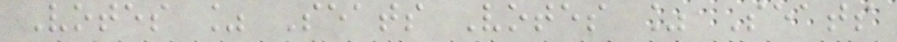Votes % Seats Votes % Seats
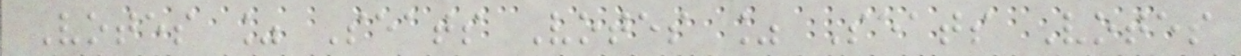Votes % Seats Votes % Seats Votes
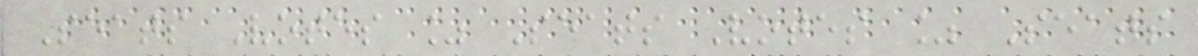Seats Votes % Seats Votes % Seats
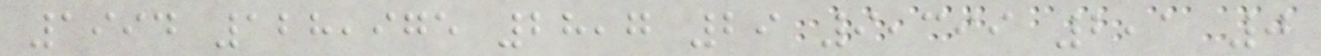1994 128,975 28,7 29 9,399 2,1 0
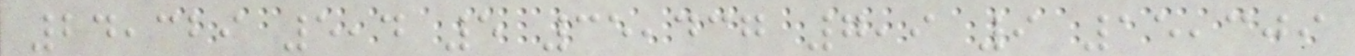24,329 5,4 5 35,437 7,9 9 15,309
